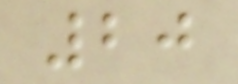20
